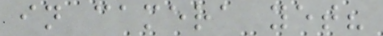in camera yet?
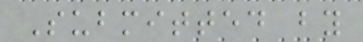Submitted by
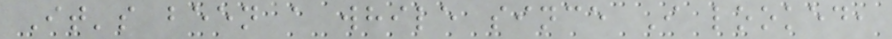It's been a while since I looked,
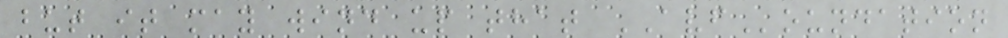but it may wind up that AVFoundation
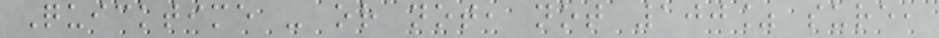Quicktime - or not, not 100% sure,
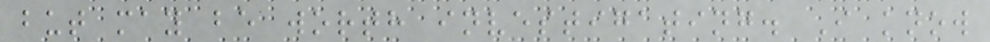but may be worth investigating. I know
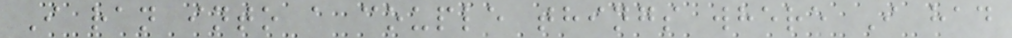I ran into a couple things where I had
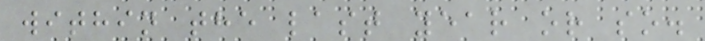within the last year or so.
